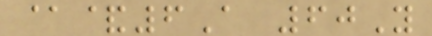@&6A 60Y
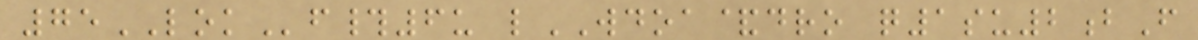75LOKf#6u lWDOA&dro q1su2bF
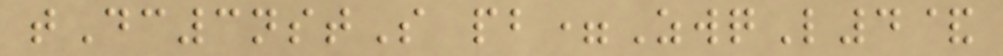tDc3nstS pb=ZwqL4&
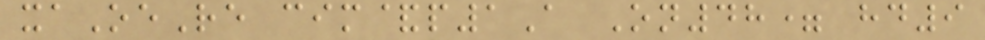xaOeRe cim&p1A On48= hd9
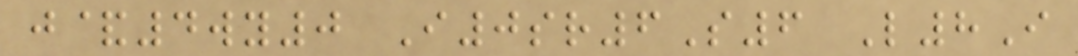j&4wy0 I0sr6S6 L8I
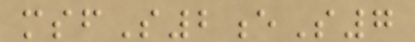msfS2eS7
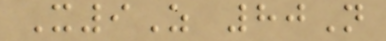X9Z 80N
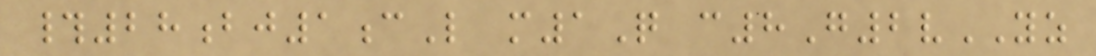#28bj1cL m1Q c8G2vYZ
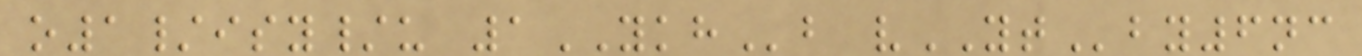o1/isy/u 1YKHb vYTby6nc
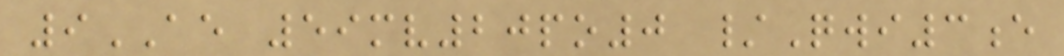9AE 59mv20po0 /Qwi3e
